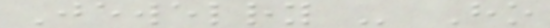Jewelry - Ho
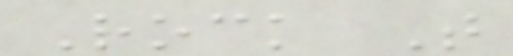Rock T
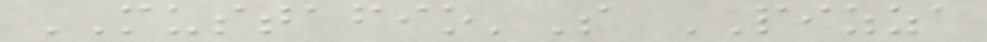MUSTAFIO'S PIZZA
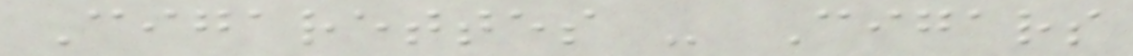Cigarettes - Cigars
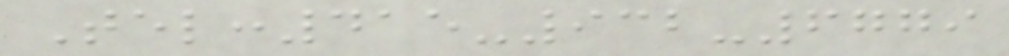Tel:415-932-6779
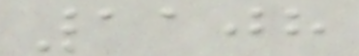1108
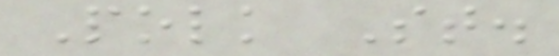Polk St.
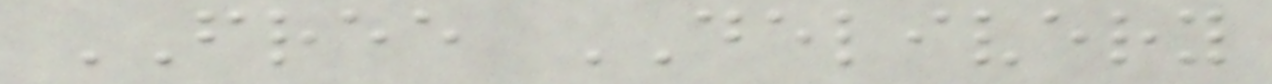FREE DELIVERY
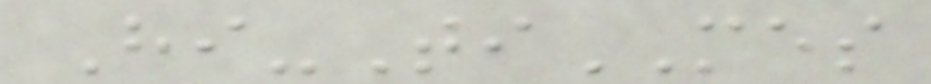Hi-TiMES
